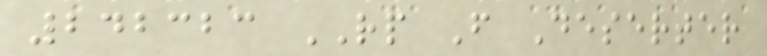242323 RP F Deserter
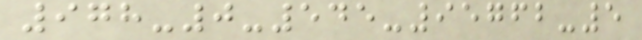978-0-545-95762-5
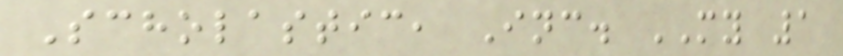Scholastic, Inc. MY 1
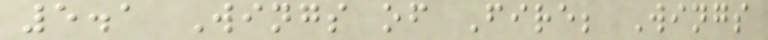5.1 Wings of Fire; Wings
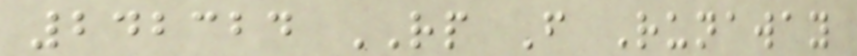242324 RP F Runaway
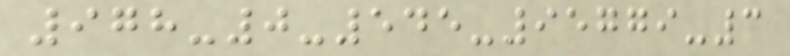978-0-545-95779-3
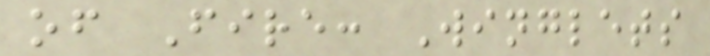of Fire: Winglets
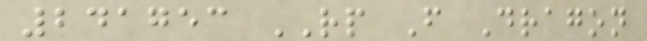241753 RP F Dragon
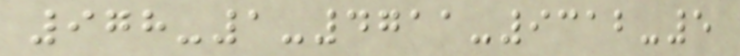978-1-4711-9312-5
